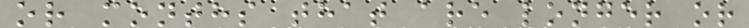or months that are longer or
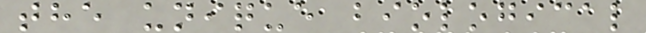the unique biological
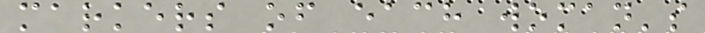markers of each woman's
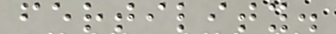fertility.
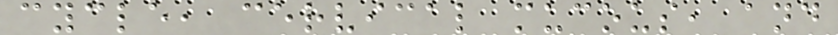cycle, cervical mucous, and
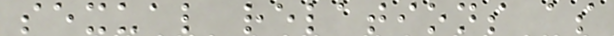sexual relations as
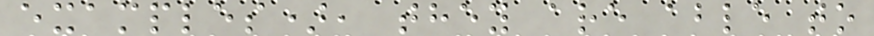examples), they are able to
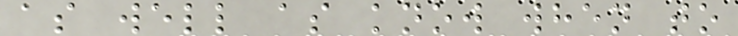as well as know when to
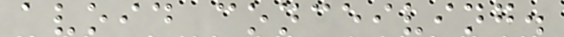avoid conceiving.
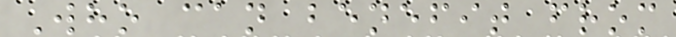Who can benefit from
